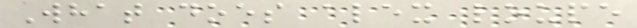What does alex loupe
